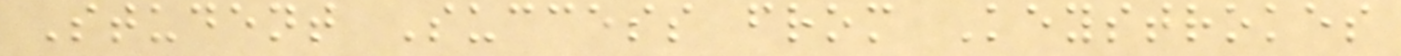Student Success from Keystrokes
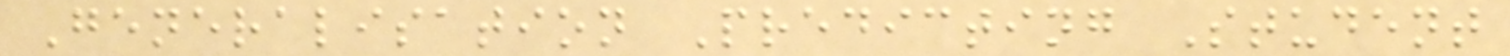Generalisation Predicting Student
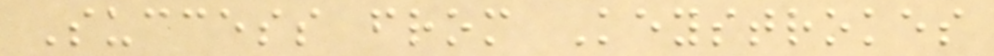Success from Keystrokes
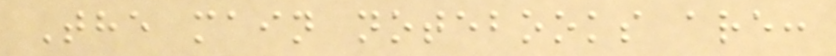The main notebooks are:
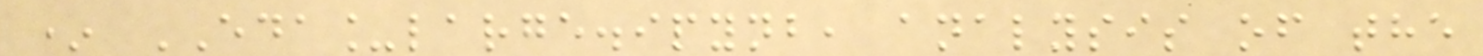* EDA_large.ipynb, analysis of the
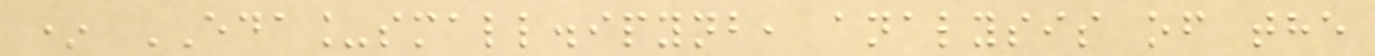* EDA_small.ipynb, analysis of the
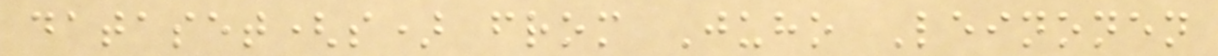dataset(s) from Juho Leinonen
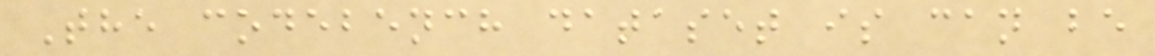The codebench dataset is can be
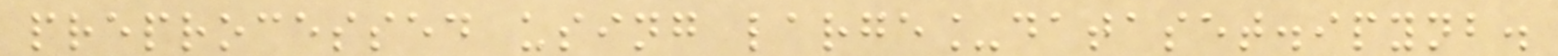preprocessed using large_dataset.ipynb.
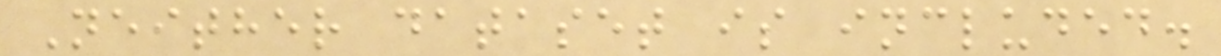Neither dataset is included.
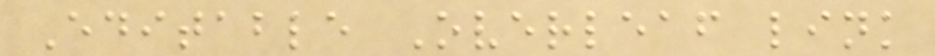Editable Overleaf link
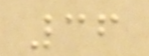36
